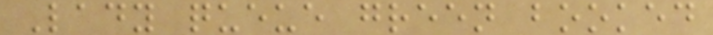Lady queue green booked
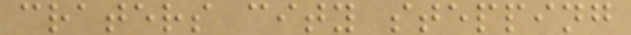craters city stepping
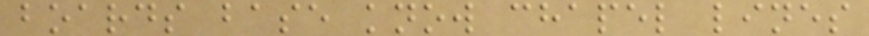boards base know chapel lines
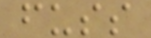fuss
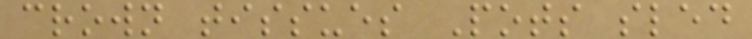crown tissues Pots sled
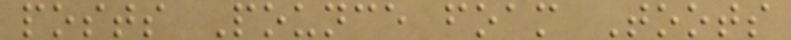posts Pounce foam Toots
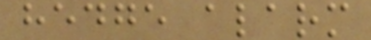hedge alarm
